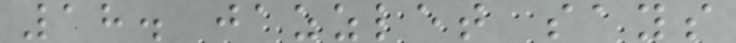18. jazzlet says
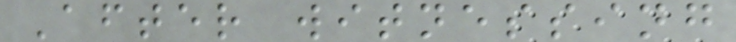After witnessing
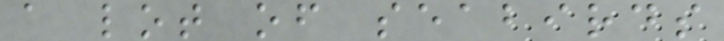a lot of seabirds
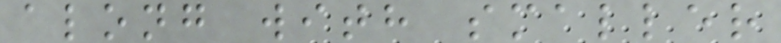along with smaller
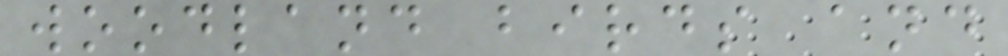woodland birds and
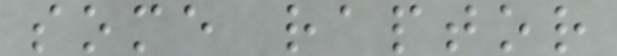some raptor
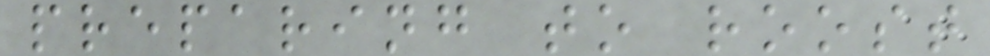preparing to roost
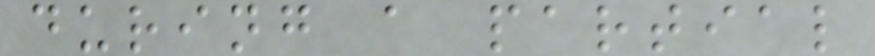during a partial
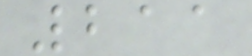211
